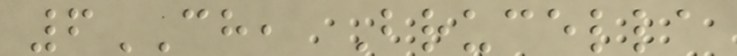6CH, Brucella
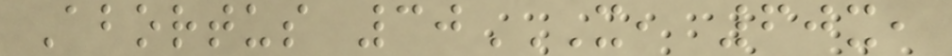Abortus 30X, 60X,
